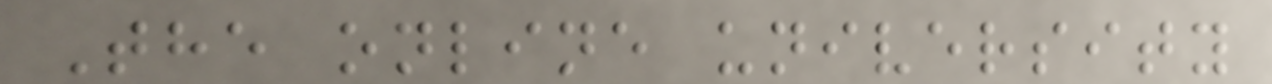The online university
